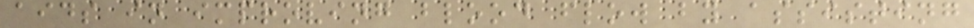aids in improving blood flow by assisting
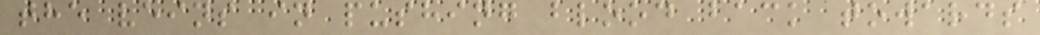the veins in pushing blood back towards
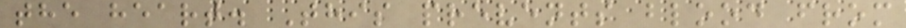the heart. This prevents blood from
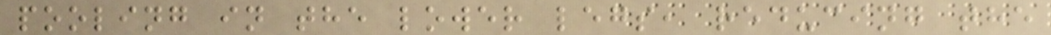pooling in the lower legs, reducing the
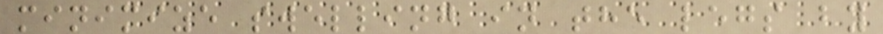minimize swelling in the legs by
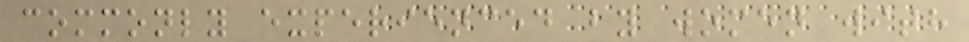commonly experienced by women with
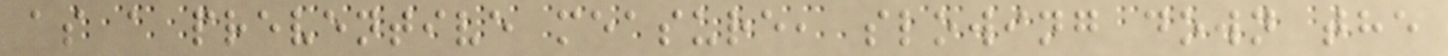as a preventive measure, slowing down the
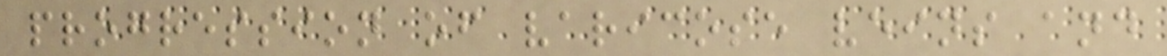progression of varicose veins and
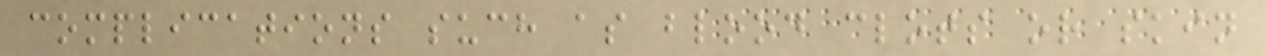complications such as blood clots or skin
